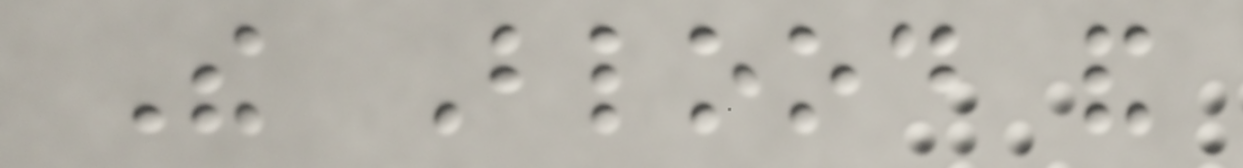The Blood and
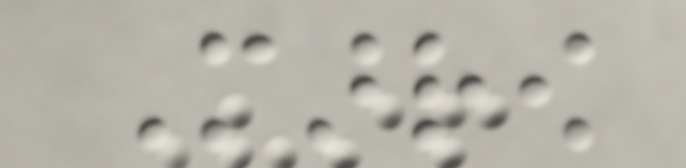Marrow
